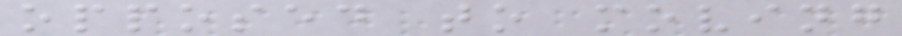opposed to moving
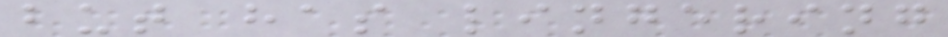but has lingering
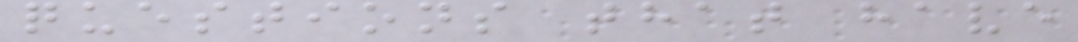questions that have
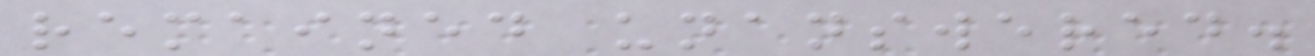remained unanswered.
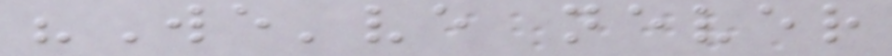"We've never
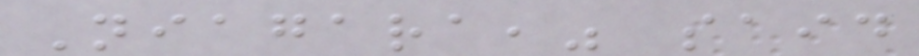Niagara," said
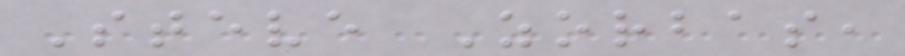Steve Zorbas,
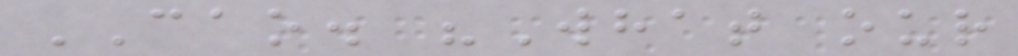CAO. "What our
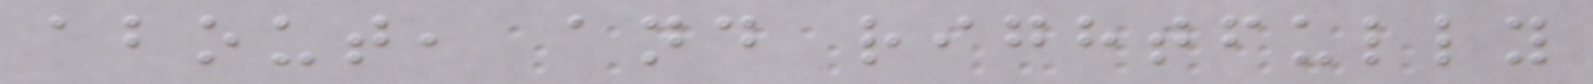about, and rightfully
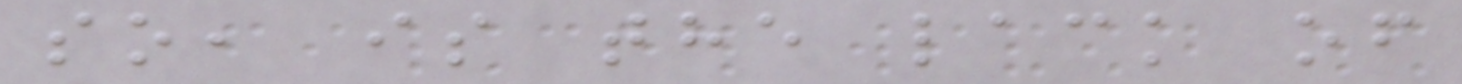so, is the lack of
